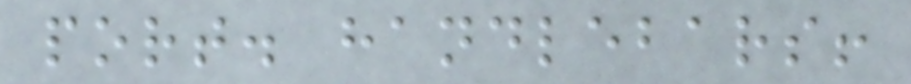port. handlebars!
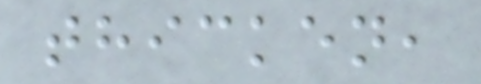thicken,
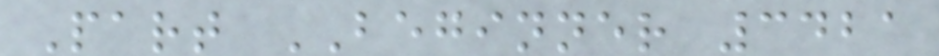Part BEGINNER 3421
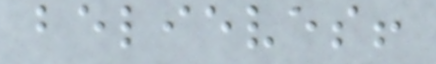believes!
